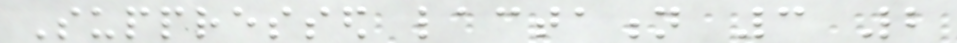Suppressed lactation 3 2
